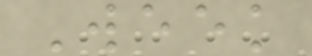Week
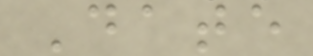Date
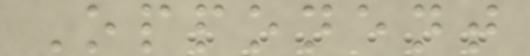Opponent
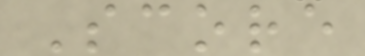Score
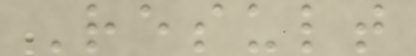Result
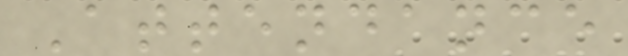Attendance
